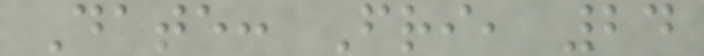Date: Fri, 24
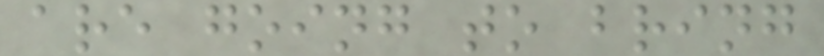are going to bring
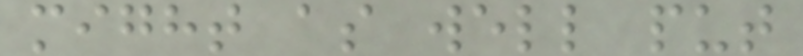might as well put
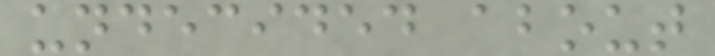undecided about
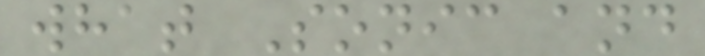what Sonic and
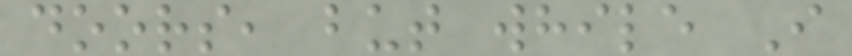doors, but while I
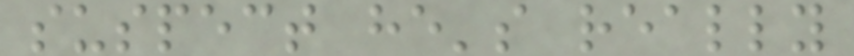suspect he's really
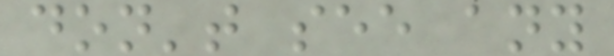don't see any
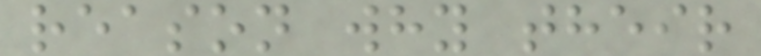reason why their
